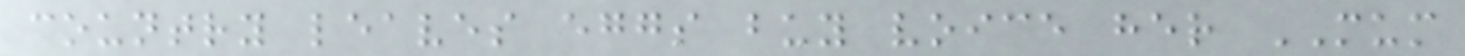country leaves eggs buy voice her MUM
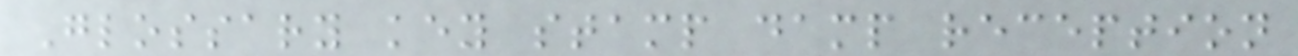Glossary key stamp damp reception
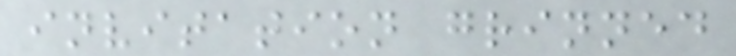invitation grinned
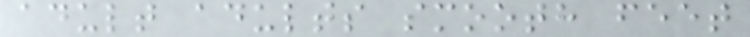adult adults smooth feet
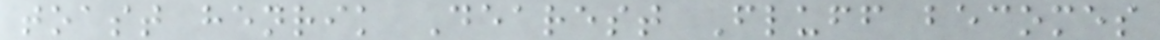toast henrik Dearest Fluff becomes
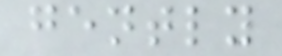gently
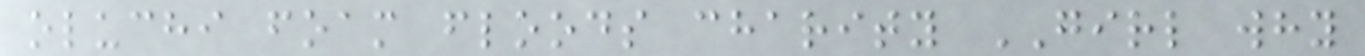oluchi foam floods charity GIRL why
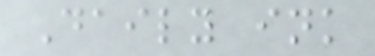Daily ink
